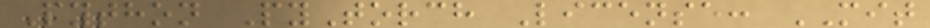Python PyTorch License: MIT
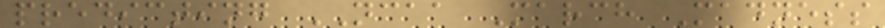predicting NCAA March Madness
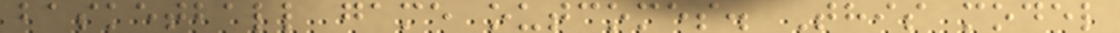basketball game outcomes. This model
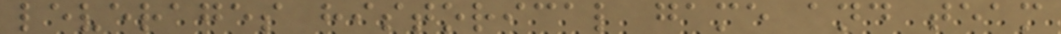leverages historical game and team
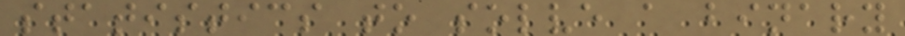statistics to solve a binary
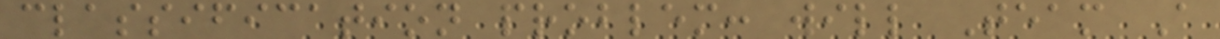classification problem: will Team A
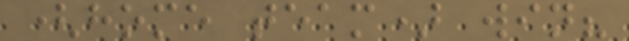(home team) win?
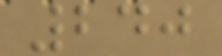240
